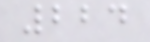224
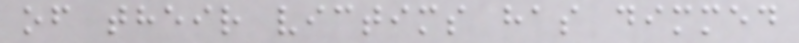of their victims has dimmed
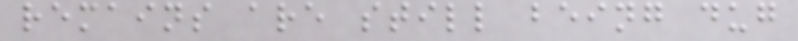remains are still being dug
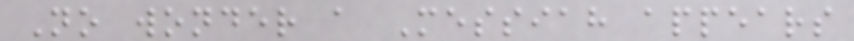No wonder a Messiah appears
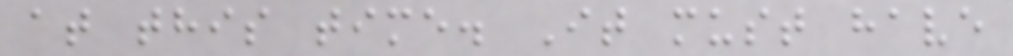at this time. It must have
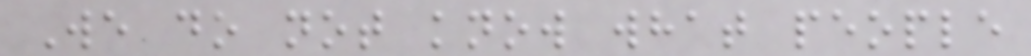We do not know what people
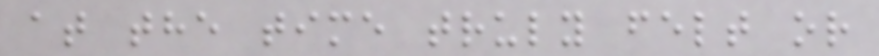at the time truly felt or
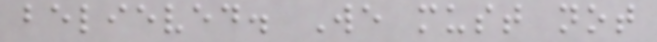believed. We must not
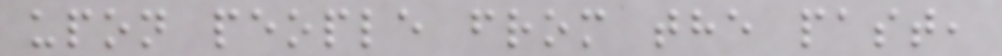upon people from the past,
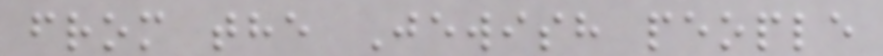from the Jewish people
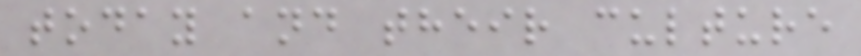today and their culture
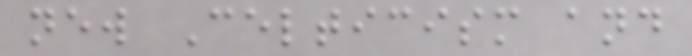new Celticism and
